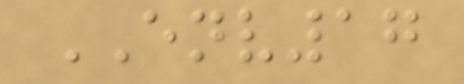ENV17
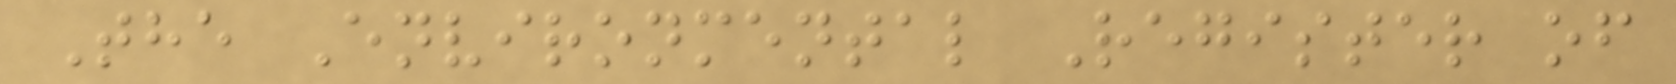The Environmental Register of
